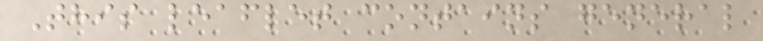This leaflet contains general
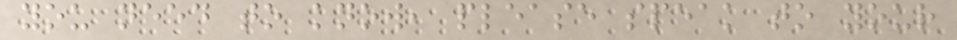you need to know, please speak to your
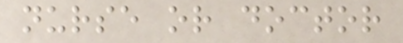nurse or doctor
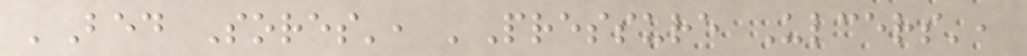'Bed Sores', 'Pressure Ulcers',
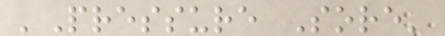'Pressure Sore'
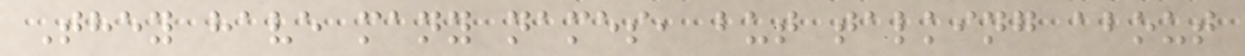They have many names, but talking about
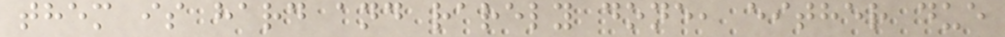them is hard and rarely done, either due
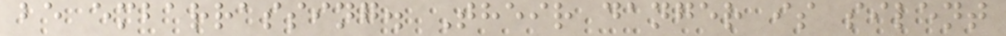be embarrassing. Their danger is silent
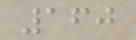160
